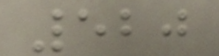520
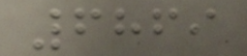6869
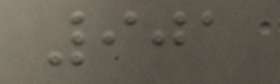901
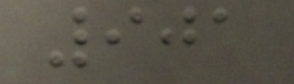901
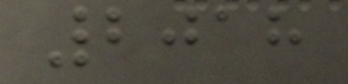2018
